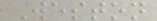Weston
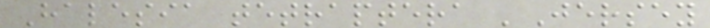Halesia tetraptera 'Jersey
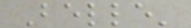Belle'
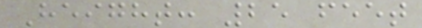Height: 25 feet
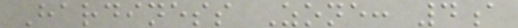Hardiness Zone: 4a
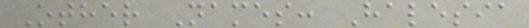Other Names: Halesia
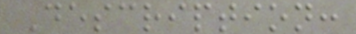Description:
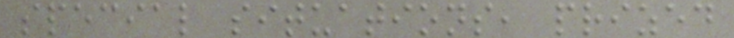special situations, prized
